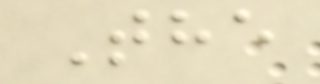The
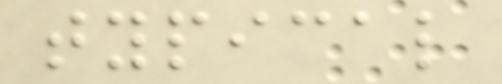typical
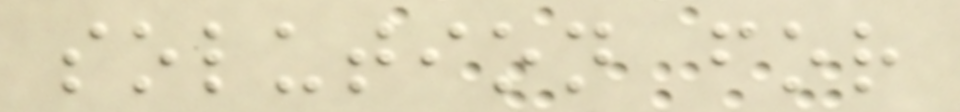solution for
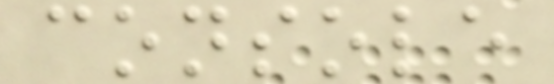console
